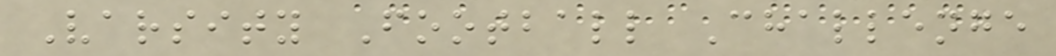Varsity Football Challenge
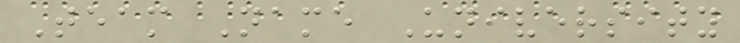Team Name University
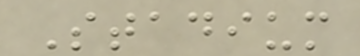Stadium
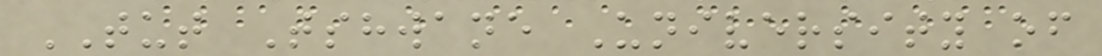TUT Tshwane University of
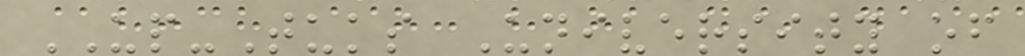UP-Tuks University of
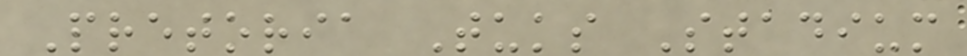Pretoria Tuks Stadium
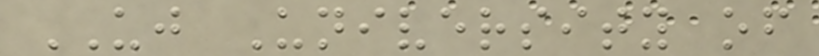UJ University of
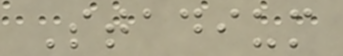Stadium
